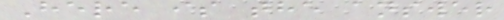Here is the answer
